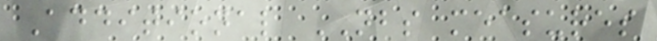Additional NBS measures
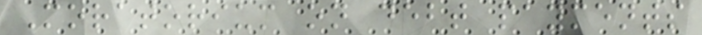Moratorium on debt payments
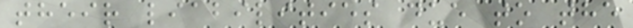their liabilities due to the
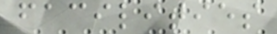facilities
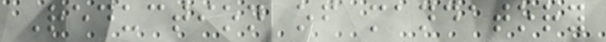Reduction of mandatory
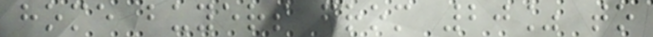home buyers from 20% to
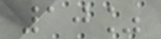10%
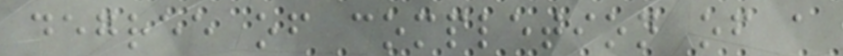degree of completion of a
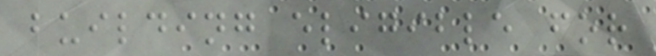building eligible for
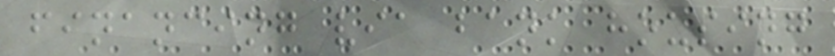financing via bank housing
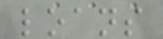loans
